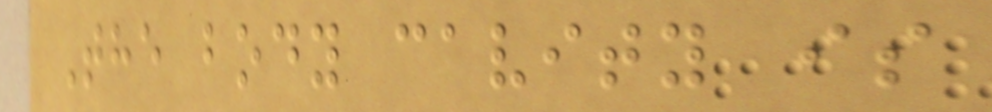The body cavity is
